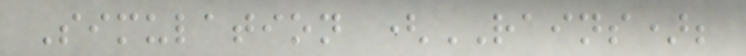Simulation (RAINS);
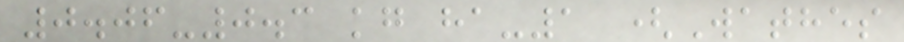0.06-0.3 kg ha-1 (Wathes
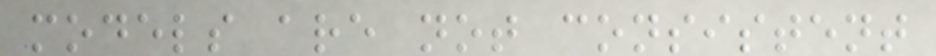models are not consistent
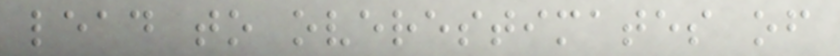lead to overestimates of
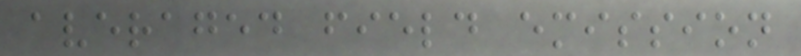averaged field emission
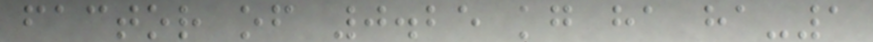factor of 0.25 kg ha ha-1
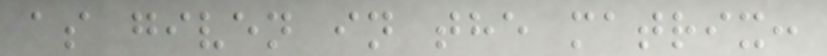as given in the matrix:
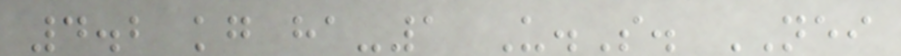4.2 kg ha-1 U.S. NEI
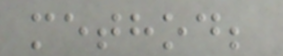method;
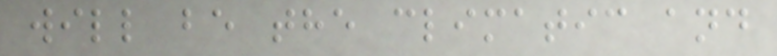will be the climatic and
